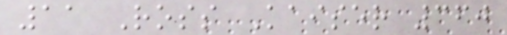11 Ross Kaiser 360
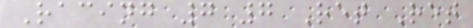Racing 7 7 Ret Ret
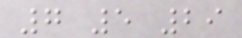7 5 29
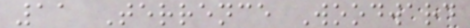11 Terrence Woodward
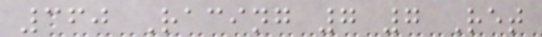360 Racing 7 7 Ret
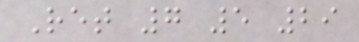Ret 7 5 29
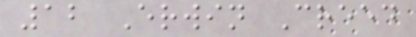12 Erwin Creed
